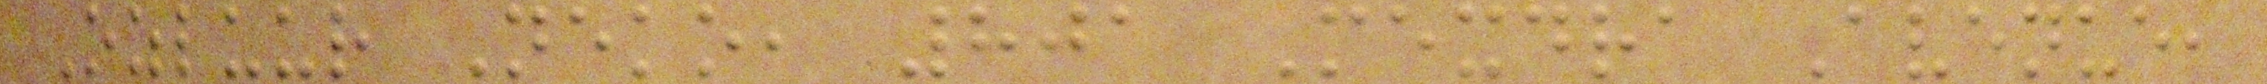Ozluur Neko, 801 Mexdra Avenue,
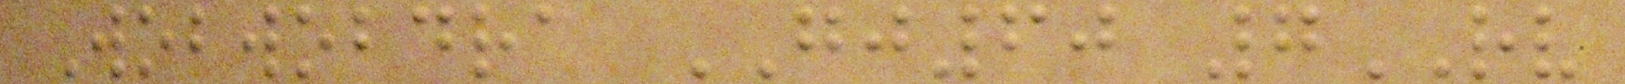Wobwobdra GJ60 7RV
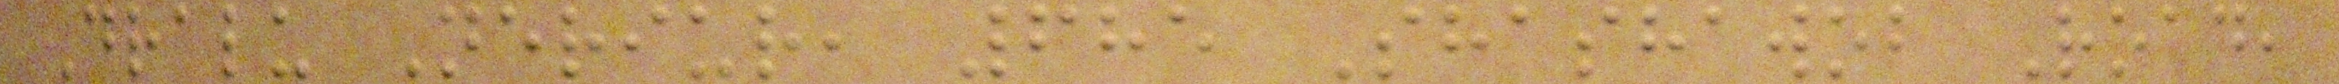Dralu Neriur, 685 Shashawob Road,
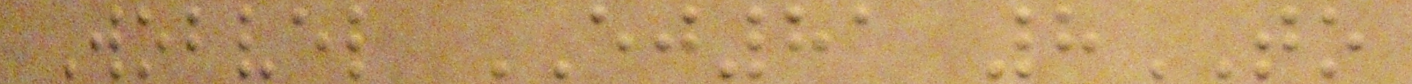Wobvel EJ81 8TO
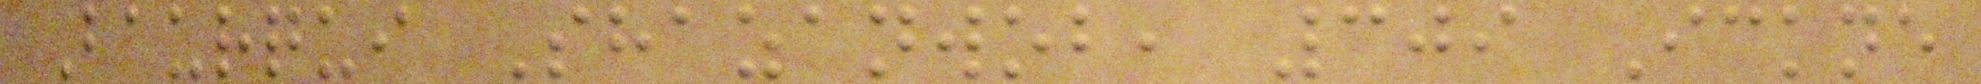Baurqui Shazanwob, 309 Ickne
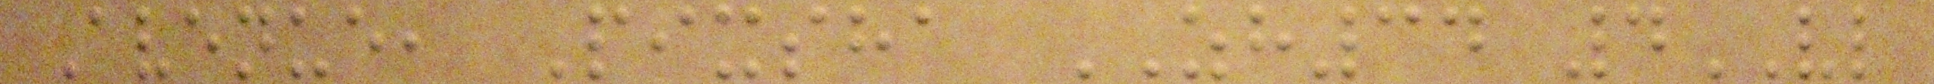Avenue, Pixsha ZH34 4VL
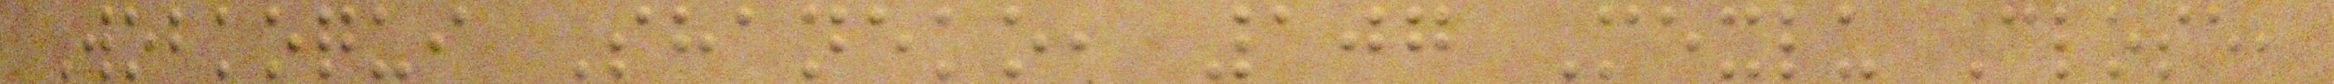Wobkoqui Shaneko, 107 Mexlu Close,
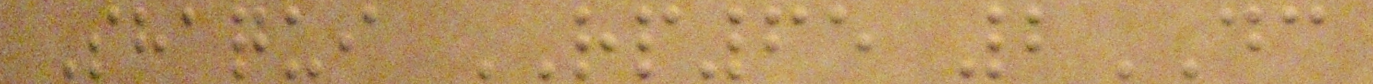Shaqui RP65 2DC
